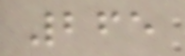265
